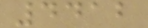4412
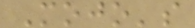Mojo's
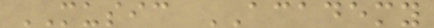MUSIC ACADEMY
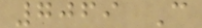7069 C
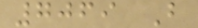7069 B
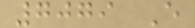7079 E
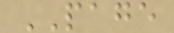PAGE
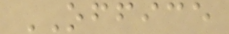OFFICE
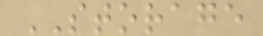STORAGE
